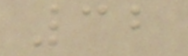32
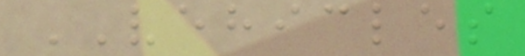VEHICLES
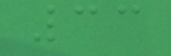33
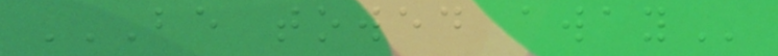BE TOWED AWAY
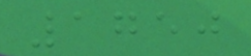1750
